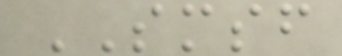SMSF
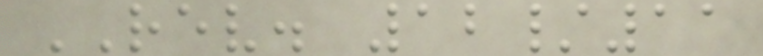REV. 12/11
